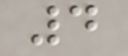4
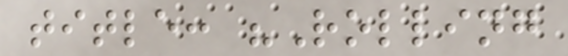title: "Rolling
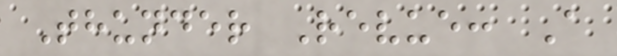Thunder Revue: A
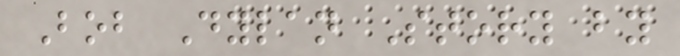Bob Dylan Story by
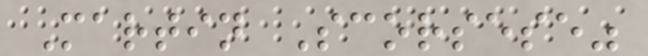Martin Scorsese"
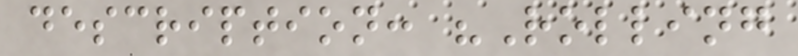description: "Rolling
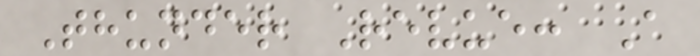Thunder Revue: A
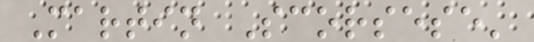Martin Scorsese'
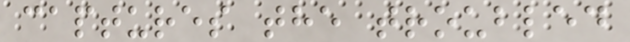captures the troubled
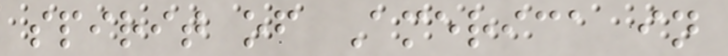spirit of America in
